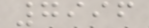7996
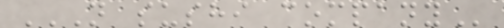N SUSHI COMPANY
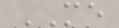ME
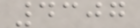4307
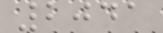2041
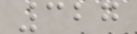327
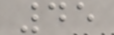45
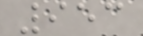953
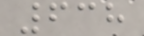638
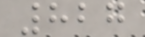827
